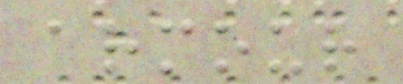armour
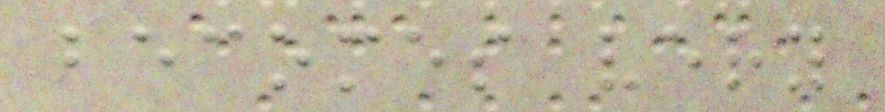becomes very
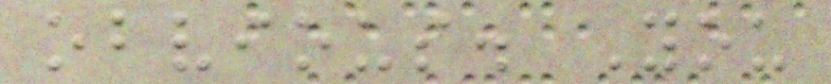obvious. You
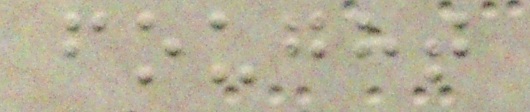fought
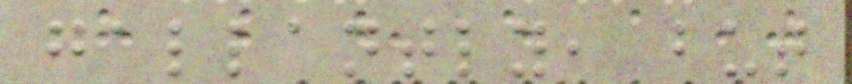gallantly, but
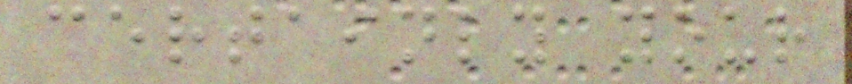certainly your
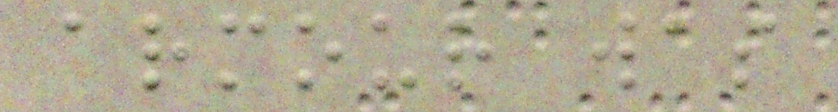armour was
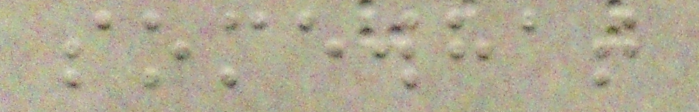somewhat
